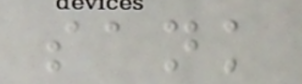sank
